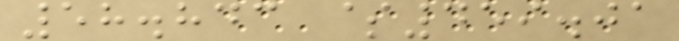58.843 $459.01
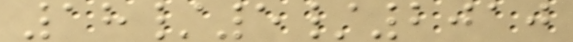18/5/2010
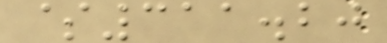$311.20
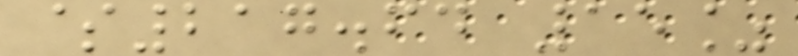$217.64 15%
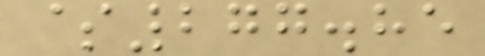$277.85
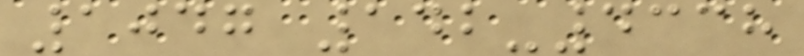1047 142-4338
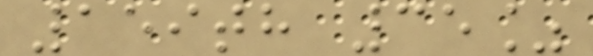159th 35%
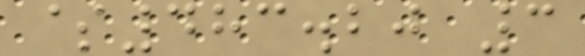$483.20 3
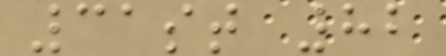31st 82
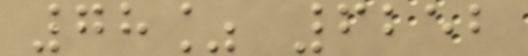78% 6252
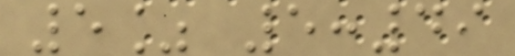5% 5:49
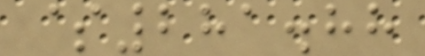$281.88
